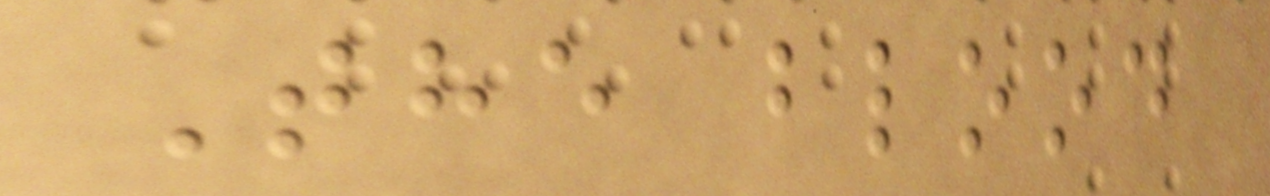The blood
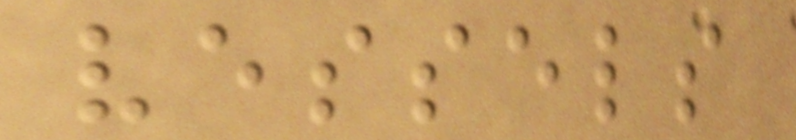vessels
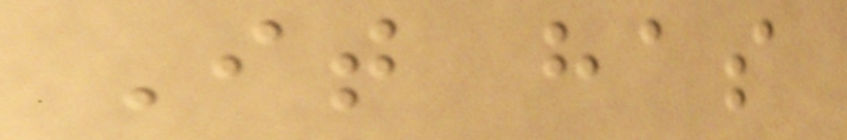It has
